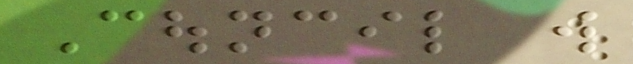Council will
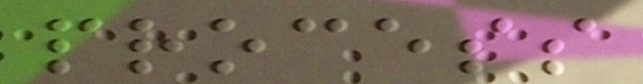process
